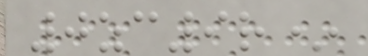0zc9r*
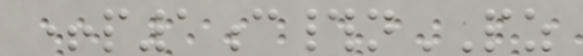+p1c#nPZ
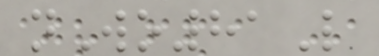nWo81L
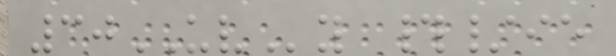30UVy #/ie
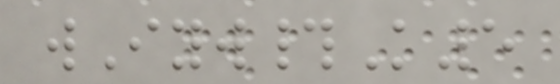wIyw#K5
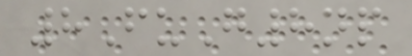8FuG8np
